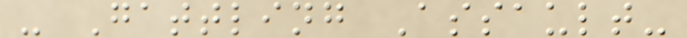- Gattling Assault-
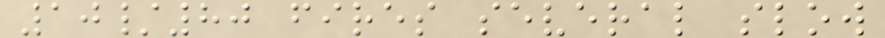10/80 fires several slow
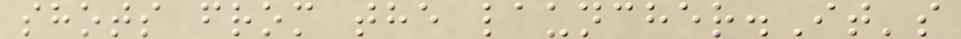shots from the launcher.It's
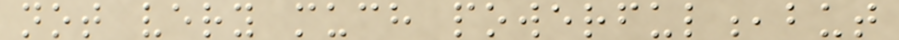not very much powerful,but
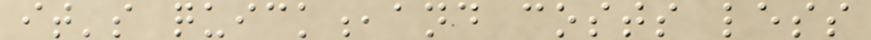it's quick,and costs less
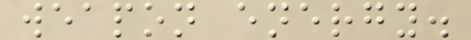weapon energy.
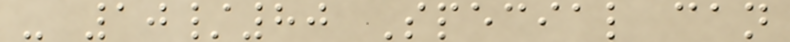- 10/80 Special can
